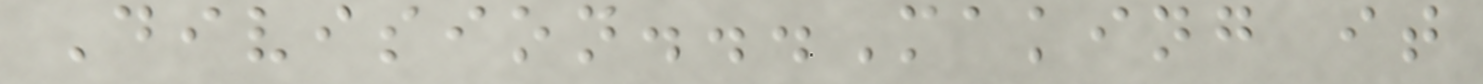Division...Making it
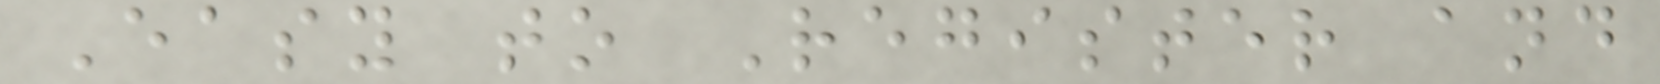Easy to Register and
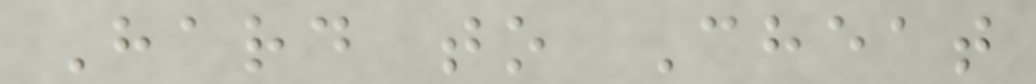Hard to Cheat
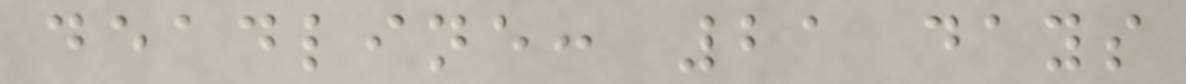deadline: 21 days
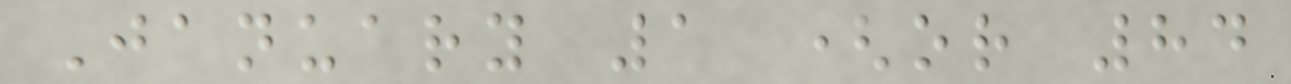January 1 (or 84
